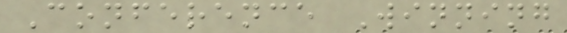Conference Winning
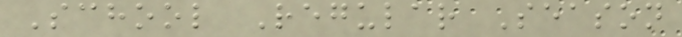School Regular Season
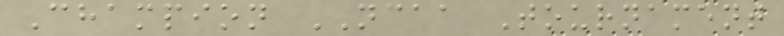Champion NCAA Tournament
